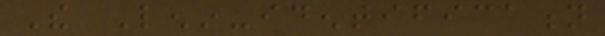The Lenin-identification
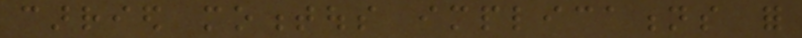carried momentous implications for
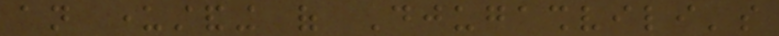an understanding of Djugashvili's
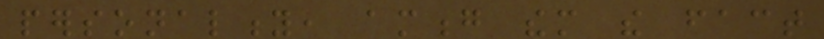personality, among them the fact
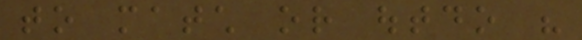to match or outdo his
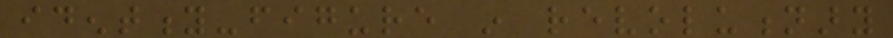identity-figure in revolutionary
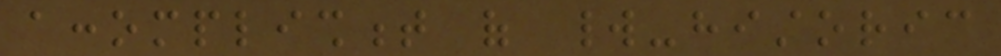accomplishment of world-historic
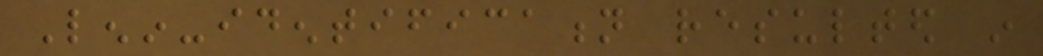Lenin-identification resulted in
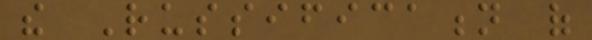the Russification of
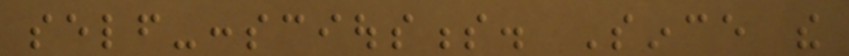self-consciousness. Since the
